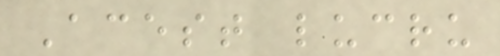Acest lucru
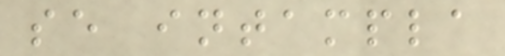se intampla
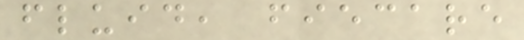fluid, fiecare
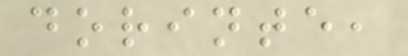dorinte,
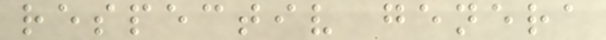respectiv genera
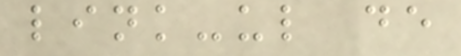link-ul de
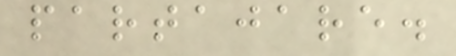partajare.
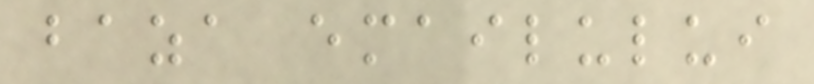baza emailului
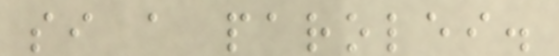si a parolei.
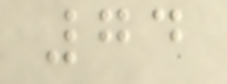74
